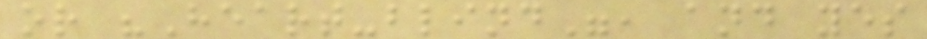or "Heart-blind", and yes
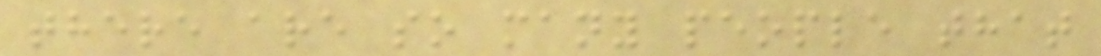there are so many people that
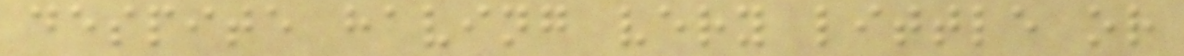despite having very little or
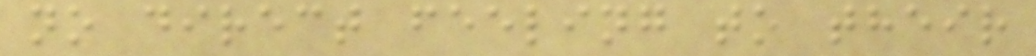no direct feeling to their
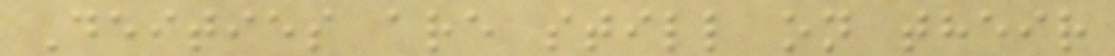Deities are still on their
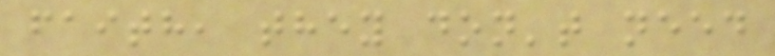faith, they don't need
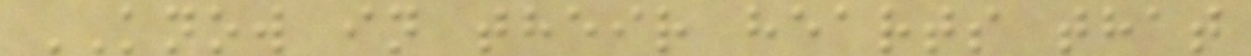KNOW in their hearts that
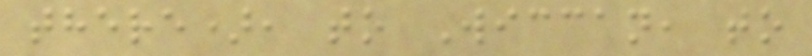there), to Wiccan, to
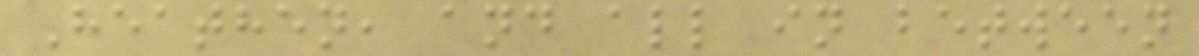Heathen, and all in between
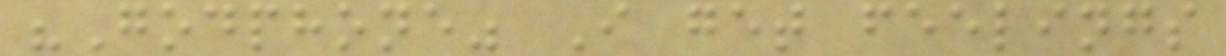"Godphone" I get feelings
